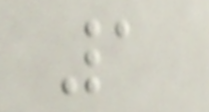1
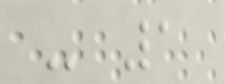- 1
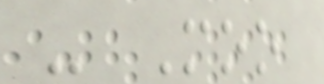- Moo
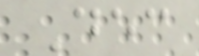Dec
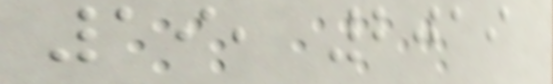19, 2019
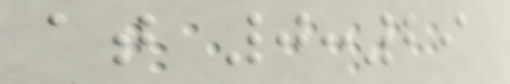at 0:29
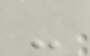-
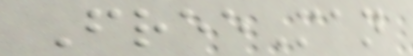FreeMan
